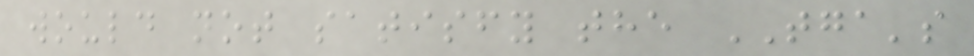would not satisfy the TGA's
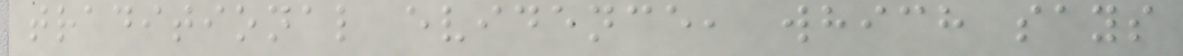traditional evidence, which says
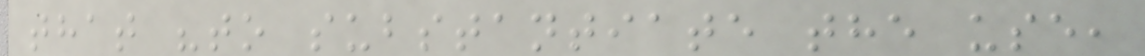that "to substantiate the use,
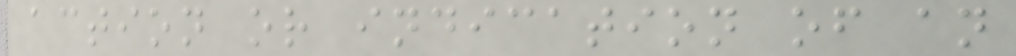action or indication of an
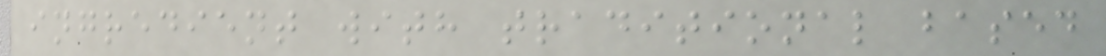ingredient with traditional based
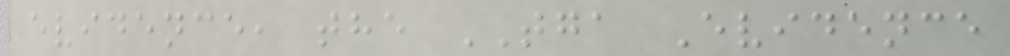evidence, the TGA Evidence
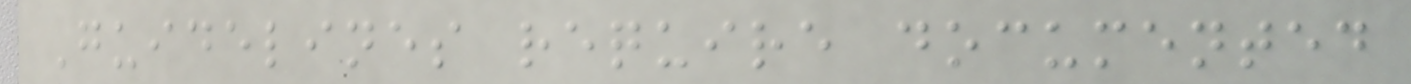Guidelines require documented
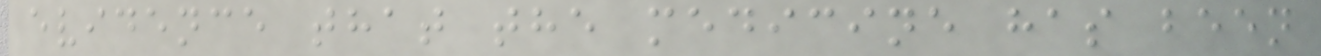evidence that the medicine has been
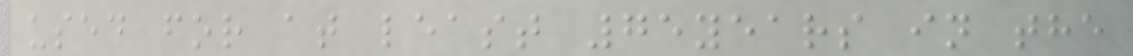used for at least 75years in the
